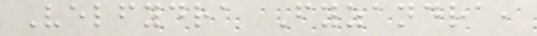Velfydra Fyzandra,
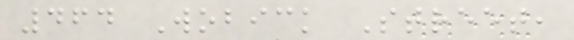464 Wobick Street,
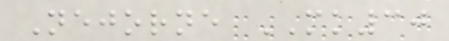Nejorne MK30
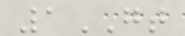1GT
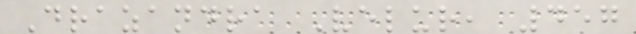Drazandra Velur, 457
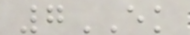7EK
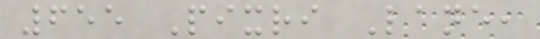655 Pixri Lane,
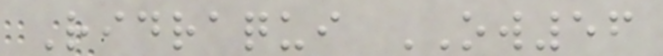Ridraqui OW56
